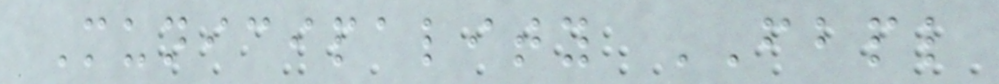Municipality FBPL
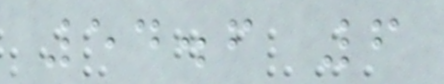54.6 6
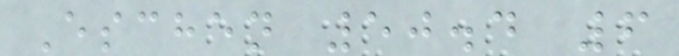Eschen 50.4 6
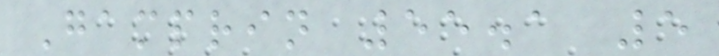Gamprin 55.1 5
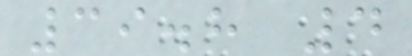39.8 4
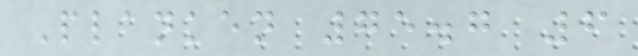Planken 75.7 6
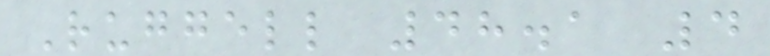Ruggell 48.1 4
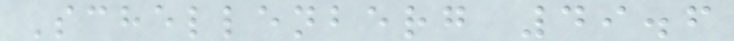Schellenberg 49.6
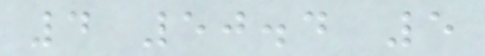4 50.4 5
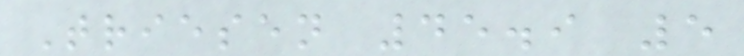Triesen 45.9 5
